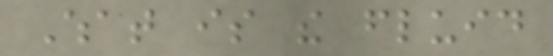What is the fluid
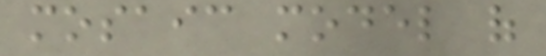mosaic model of
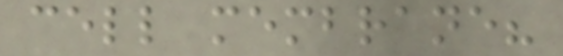cell membrane?
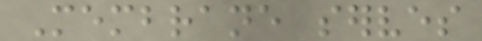Membrane serves
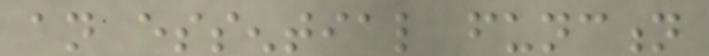an essential function
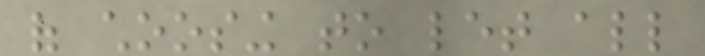of choosing to let all
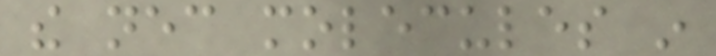the necessary molecules in
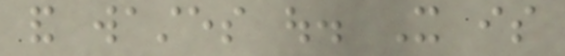and wastes out. It is
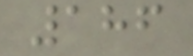186
